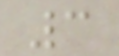3
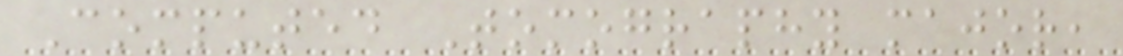Computed Tomography major,
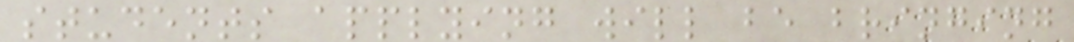students applying will be bringing
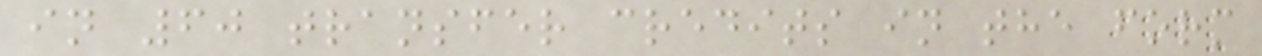in 60 transfer credits in the form
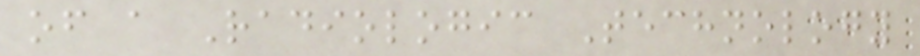of a Radiologic Technology
